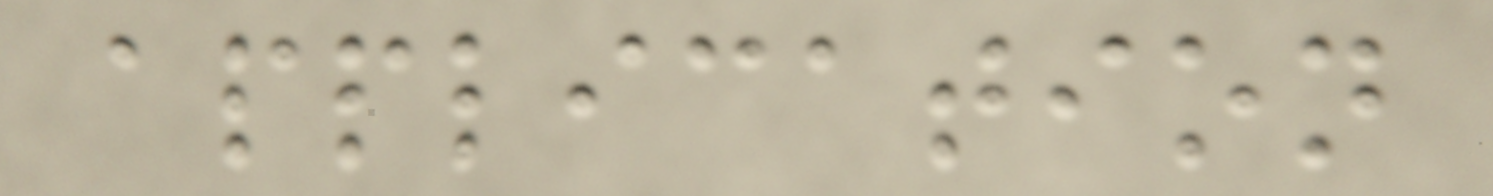application
